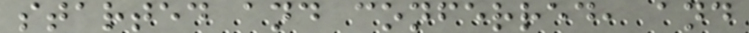started and conferred, and
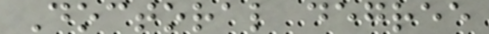Doctoral degree
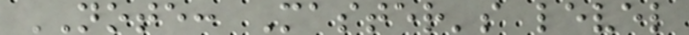NOTE: Master's level
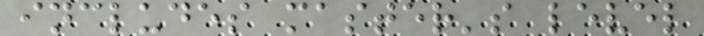includes master's level
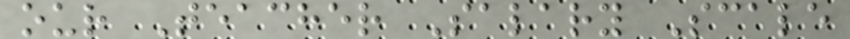our Teacher Salary Scale
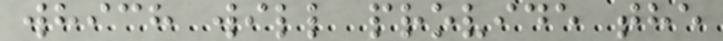which will provide the
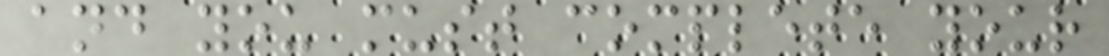and you must complete your
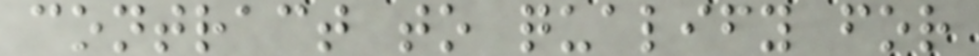contract to qualify for
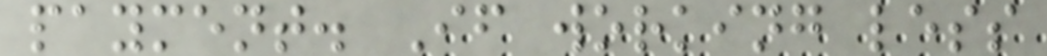payment. If working less
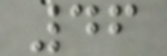46
